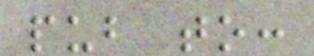pub to:
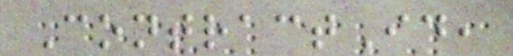ContractId,
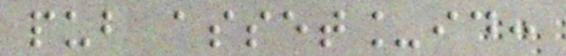pub asset_id:
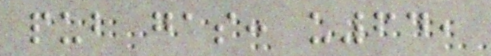pub gas: u64,
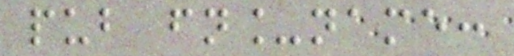pub fn_name:
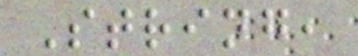String,
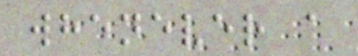whenever a
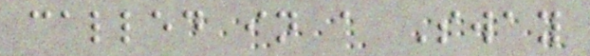called in a Sway
